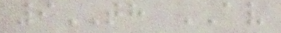9TH AV
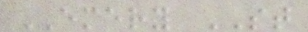EMERY ST
